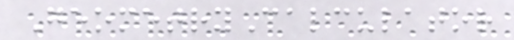GeometryCalculator
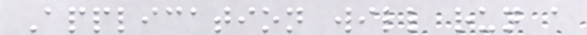Application will run a
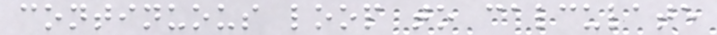continuous loop to calculate
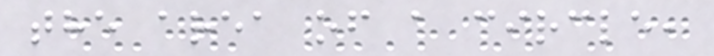the area of a circle,
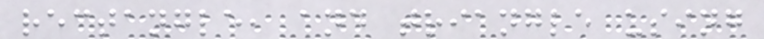rectangle, and triangle using
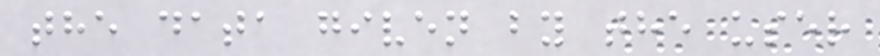the data given by the user
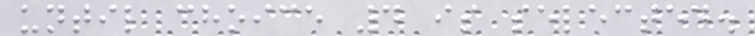until choice 4 is selected.
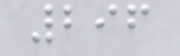296
